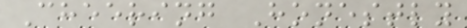Cheering Honestly
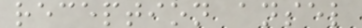reception ansel
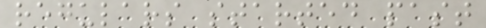regulars started past
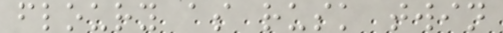floury as rusk twin
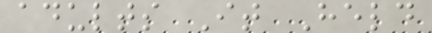adults It Held
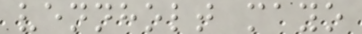vennholt mayo
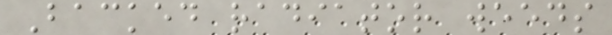Backed radiator weeds
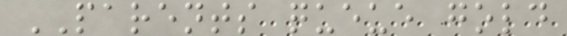PARENTS queue gold
